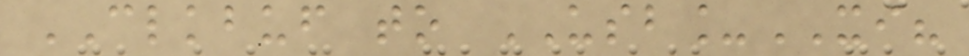CLKBUF to USB_XI?
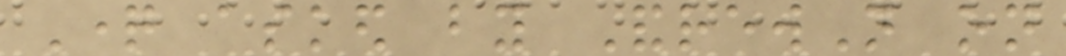Question asked by AndrewN on
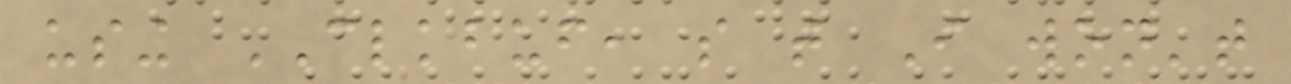using CLKBUF, so that I won't
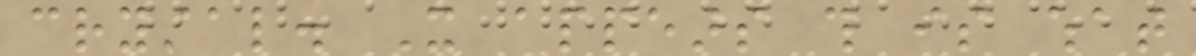crystal. It appears this is what
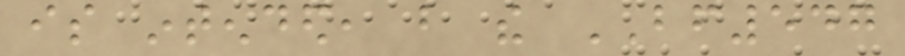is intended, but the BF547
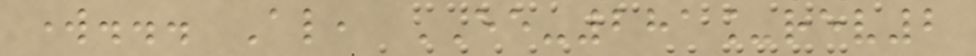work... Also, EE-281_rev2
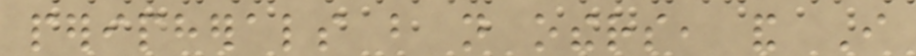peripherals but not others, and I
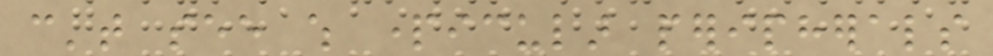can't see which particular peripherals
